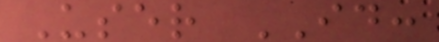User ID:
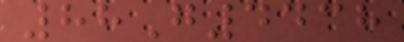88G4438
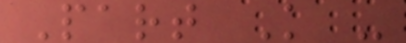Part K -
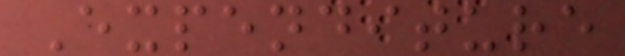Expenditure
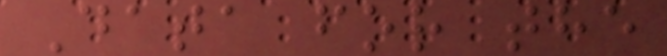Data for the
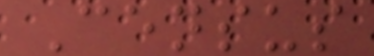Census
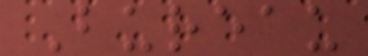Bureau
